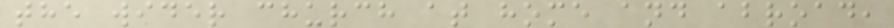the wider church at home and abroad,
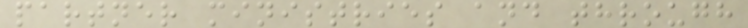partner ministries and through
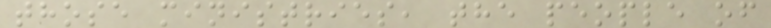those ministries, the people of
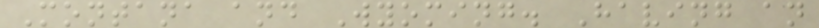Montana and Wyoming. Having an
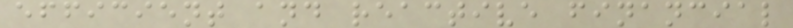efficient and reactive financial
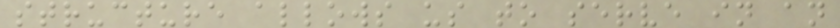structure allows us to serve in an
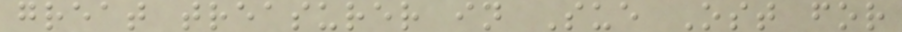great treasurer in Sue Ost for
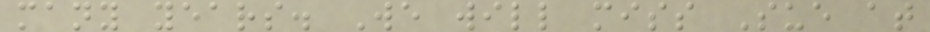many years. We will miss Sue at
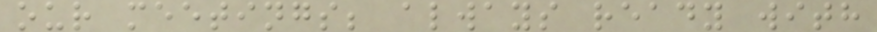our meetings; always ready with
